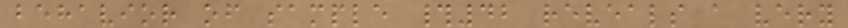behavior of sample #42 reveals a very
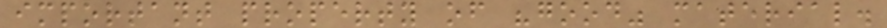important property of "good" material.
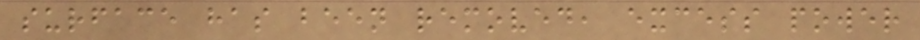surface has been removed, excess power
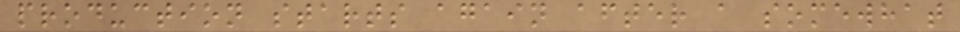production starts again after a somewhat
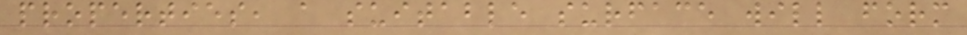properties, a suitable surface will form
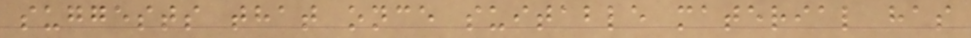suggests that once suitable material has
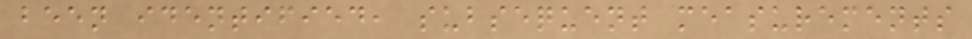been identified, subsequent measurements
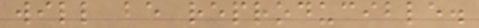will be reproducible.
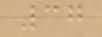37
